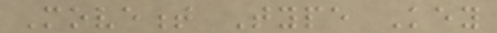Movement Type Key
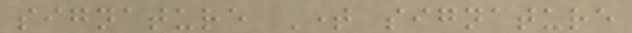signature Time signature
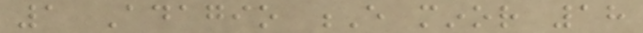1 Adagio E minor 18
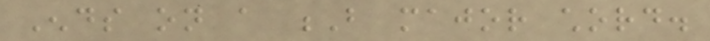Ends on a B major chord.
